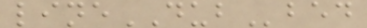lineDUBbed
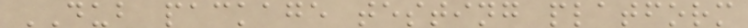DUB package testing platform
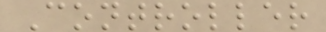Controller
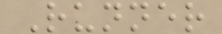Runner
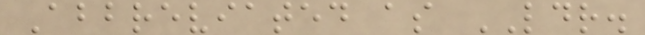Abbreviated as LDR.
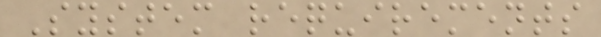System requirements
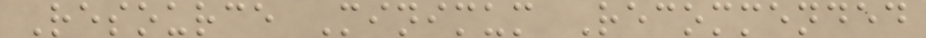Resource Minimum Recommended
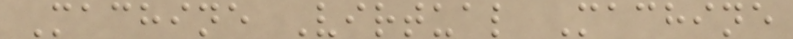Machine Virtual Machine
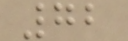72
